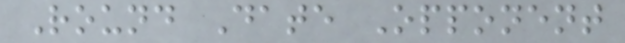Round Date Opponent
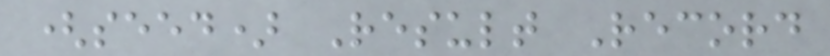(seed) Result Record
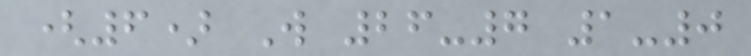(6) W 26-7 1-0
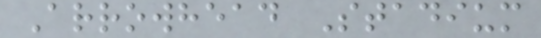Arrowhead Stadium
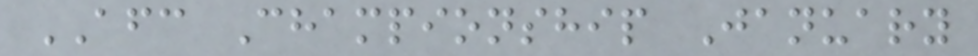AFC Championship January
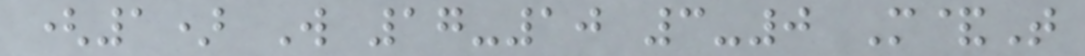(1) W 17-10 3-0 M&T
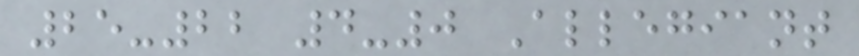25-22 4-0 Allegiant
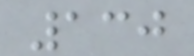130
